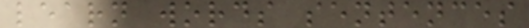learn words sentences
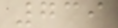739
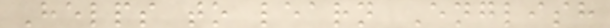Helps to learn English
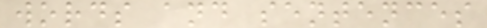words and sentences
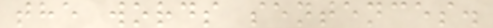the words sentences.
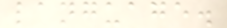language.
